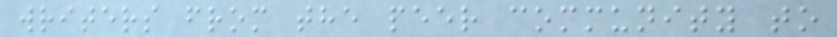writers from the peer community to
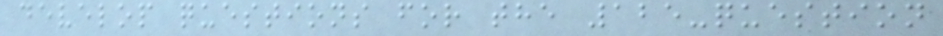develop questions for the 125-question
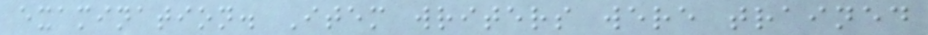examination. Item writers were trained
